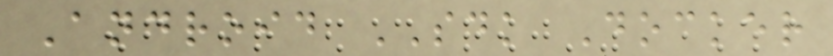Android SDK Docker
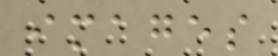images
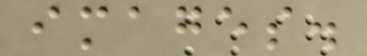images.
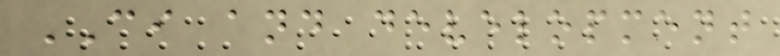CI and development
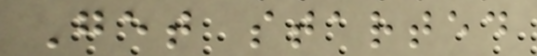Get started
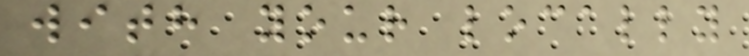with your locally
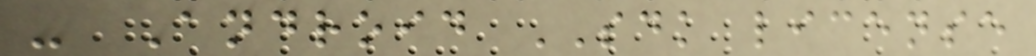- Android SDK license
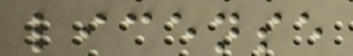license
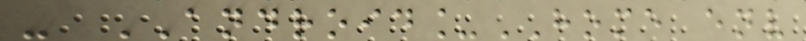- ANDROID_HOME env
